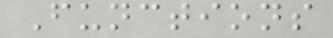Functions
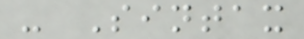- Sintax
